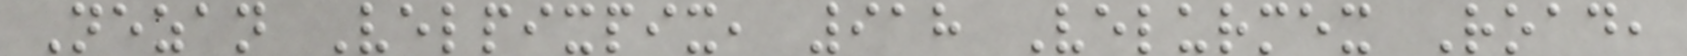Nezan Velpixpix, 918 Velurmex Road,
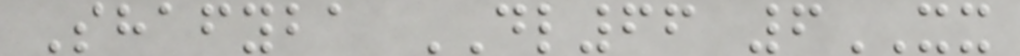Shafyba DL66 6XX
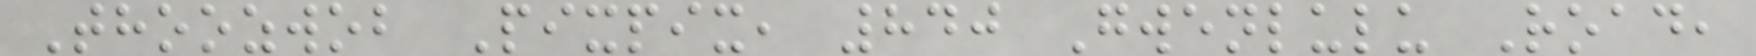Thoozwob Pixpix, 840 Gwenlulu Road,
